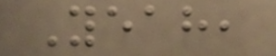Yeah,
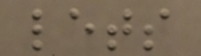lets
